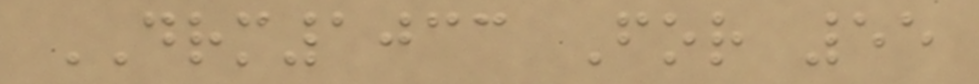DRM1033 For 55
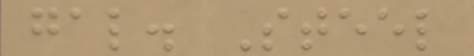gal. Steel
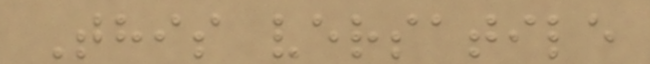This versatile
